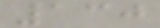130
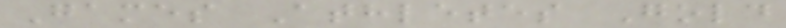Games Athletes Gold
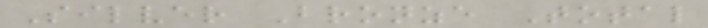Silver Bronze Total
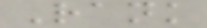Rank
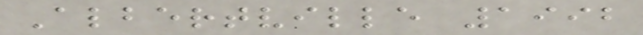Albertville 1992
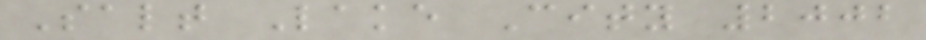Salt Lake City 2002
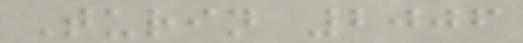Turin 2006
